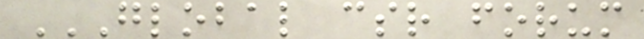GLOBAL CSR FORUM
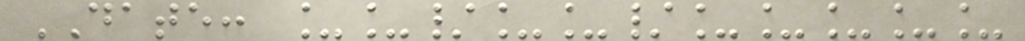DATE: __/__/_____
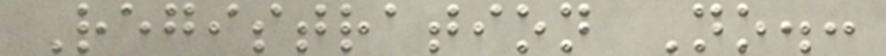Registration No.:
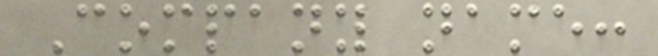Company name:
